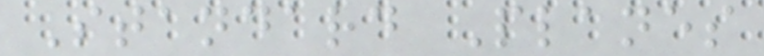Standard Planes
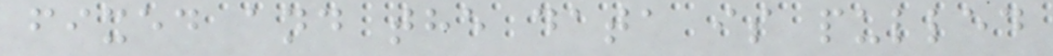fixed and the data is pulled
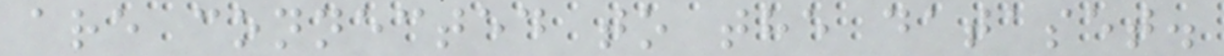are connected to the dataset.
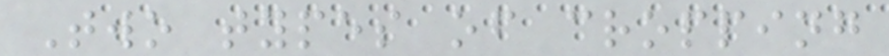Two types of cropping
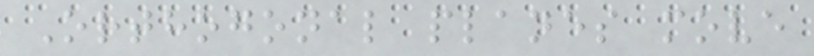Orthogonal planes move
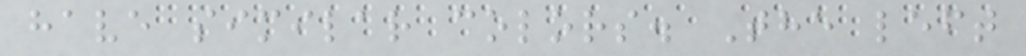have similar colors. The left
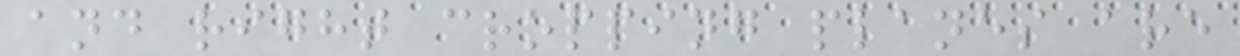and right cropping planes are
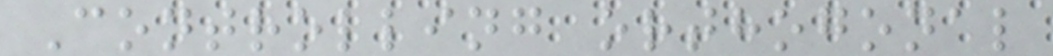Controlling orthogonal
